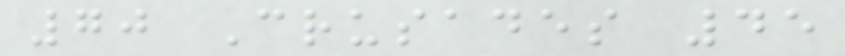70 Crusades 45
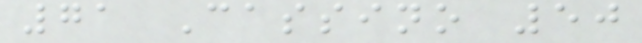71 Cassino 50
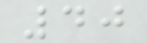40
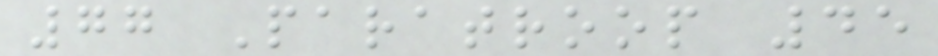77 Paratroop 45
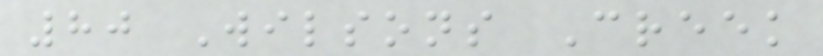80 Wilsons Creek
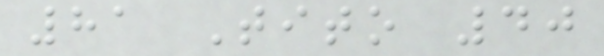81 Tito 40
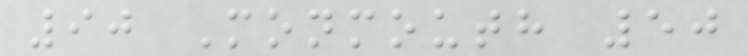90 Monmouth 50
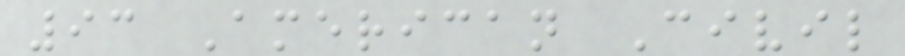93 American Civil
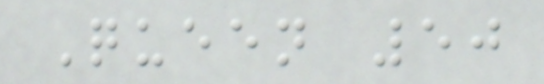Queen 50
